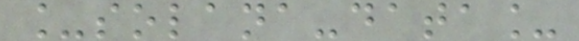_solana-data_
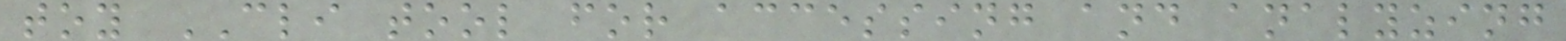toy CLI tool for accessing and analyzing
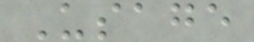Usage
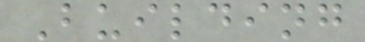Building
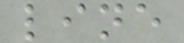line
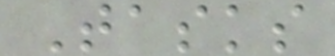Tasks
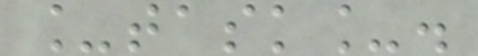_task_.
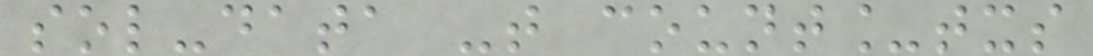sol-data -t count_txs
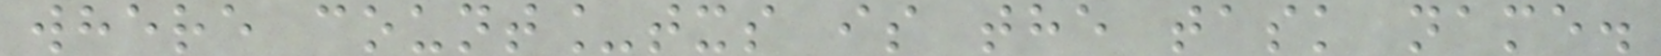where count_txs is the task name.
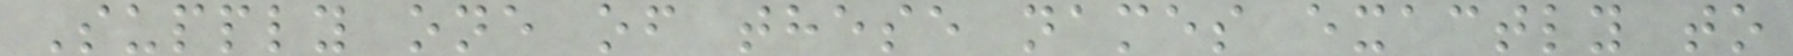Supply one of these names exactly to
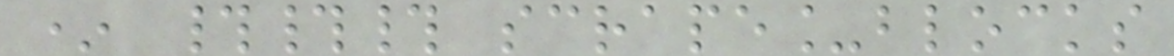* ### scrape_blocks
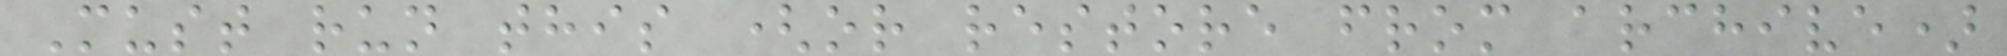Must run this (or restore from archive)
